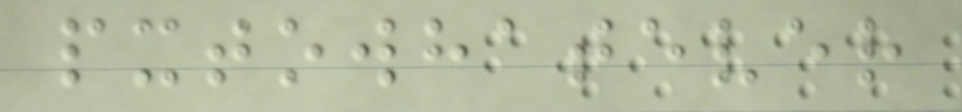pxtowhatever
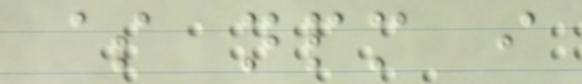$ npm i
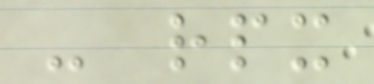- rpx
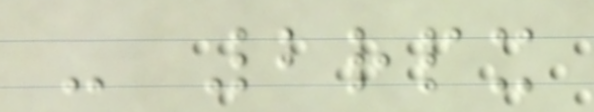- 2rpx
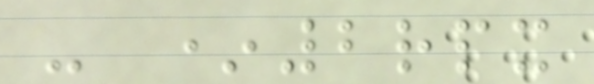- *2rpx
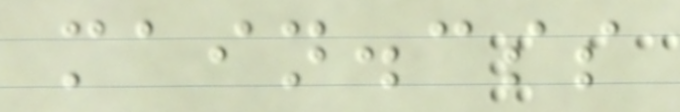main.css
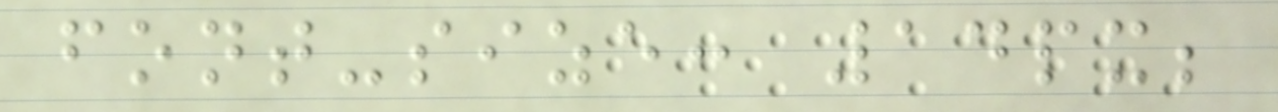font-size: 14px;
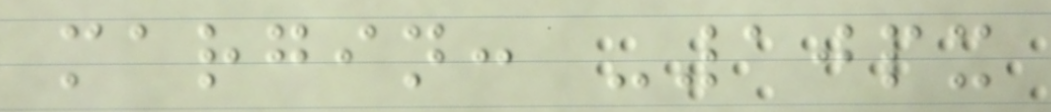margin: -10px
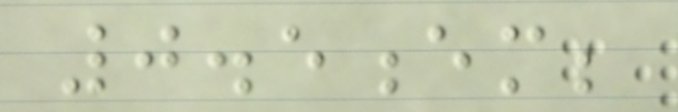0.5em;
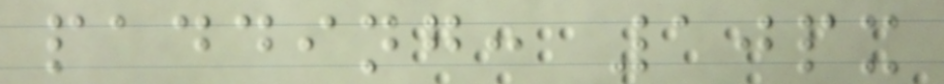padding: 10px
